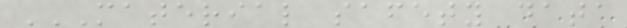MATERIAL SAFETY DATA
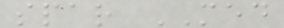spar MED
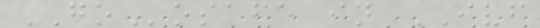GOosafe in IVF
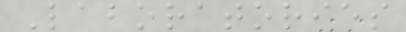Laboratories
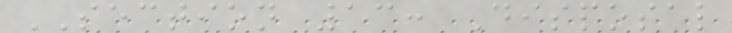SECTION 13: Disposal
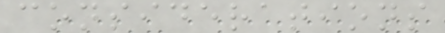considerations
